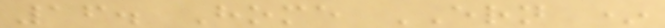16. Home ERN *
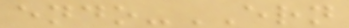endo-ERN
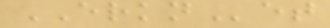ERKNet
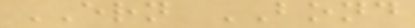ERN BOND
